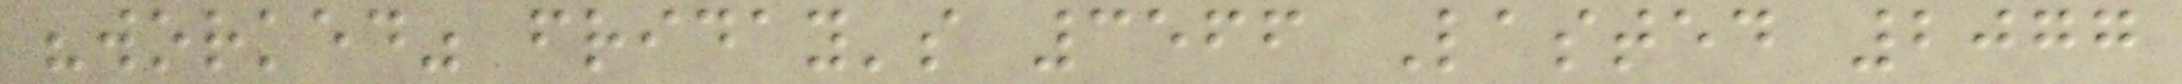"worked" friday's 3566 Lasted 2077
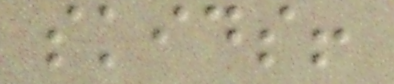skids!
